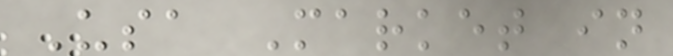Usa Market in
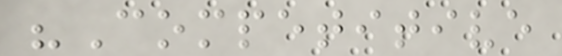"Competitive
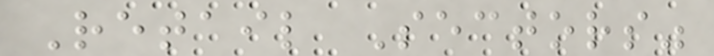Retail Sectors"
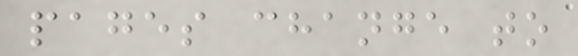pages change to
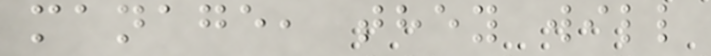manage, they will
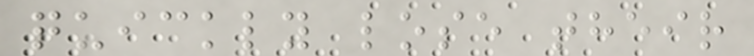quickly lose their
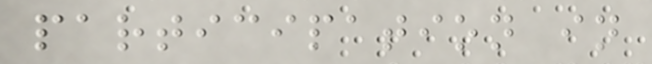participation in
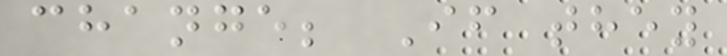change; If they
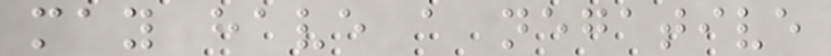may have a negative
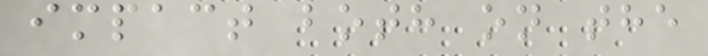impact both on the
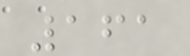161
